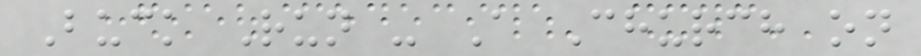Buck Run - A Church on
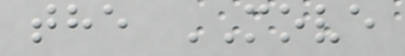the MOVE
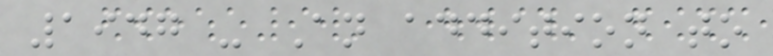1947 - An addition to
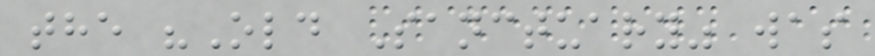the "Old Sanctuary" was
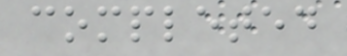completed
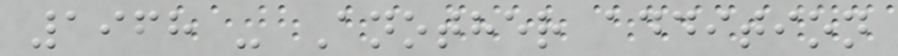1968 - Another addition
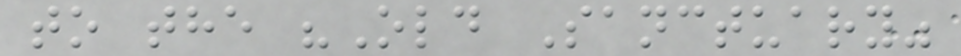to the "Old Sanctuary"
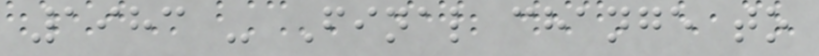1983 - Final change to
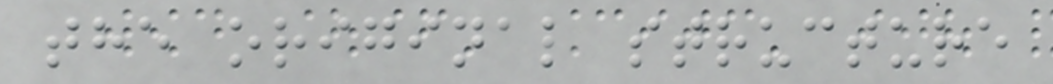the original structure
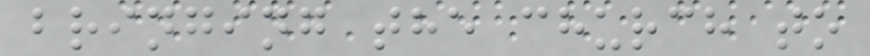bringing the church to
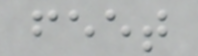feet
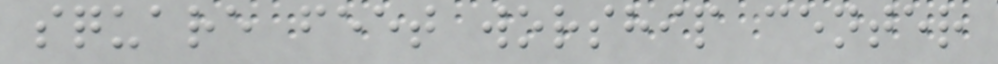square feet worship center
